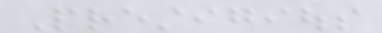Prestigious
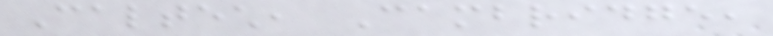Caltech, Cambridge,
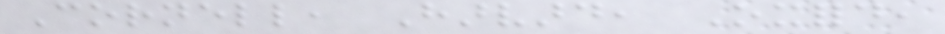Cornell, Harvard, Oxford,
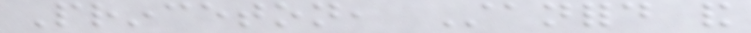Princeton, Stanford and
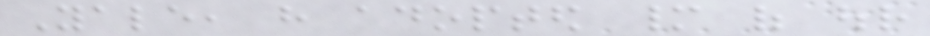Yale, have adopted many of our
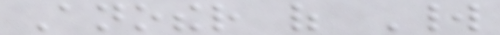Another of World
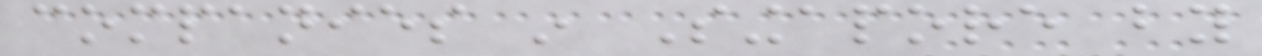companies in Singapore by
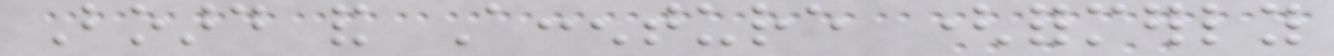Board and Accenture (formerly
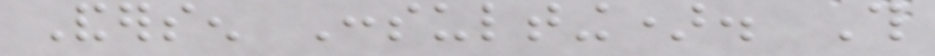Andersen Consulting). This
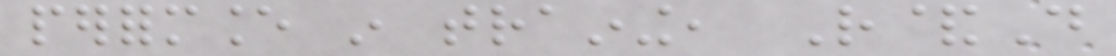performance in training, R&D
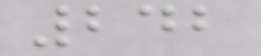242
